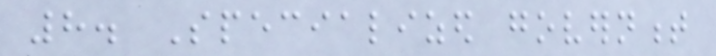8. Specialized government
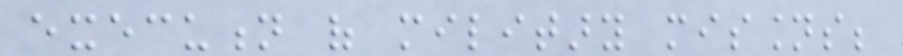execution of military missions;
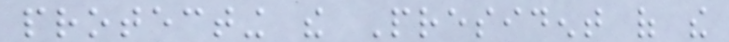protecting the President of the
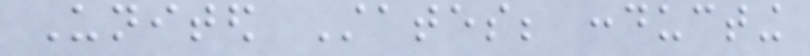United States; conducting
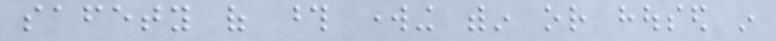safety of those working within or housed in
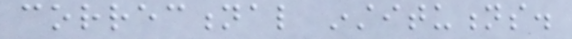correctional institutions.
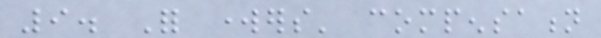9. For workers' compensation
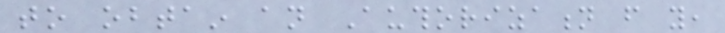to obtain an Authorization from you,
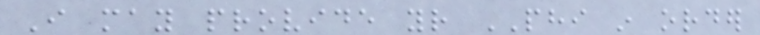I may provide your PHI in order
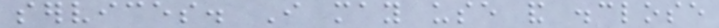services. I may use and disclose
